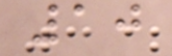10
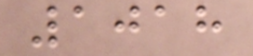1018
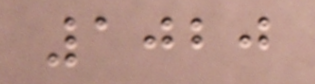1020
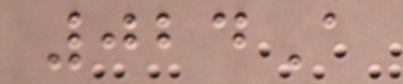024A
